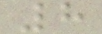8
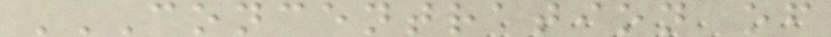CONCENTRATION OF
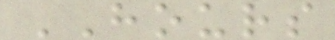HOURS
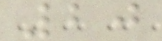20
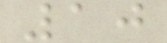10
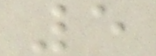5
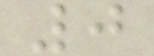0
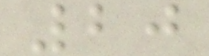20
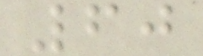60
